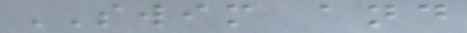SWIM and
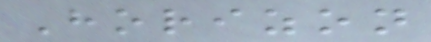Horizon
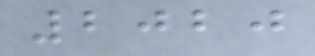2020
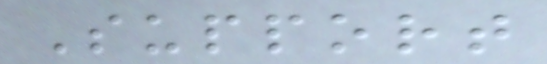Support
